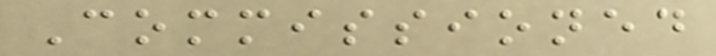Commissioned
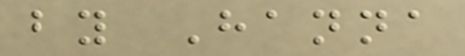by Hanna
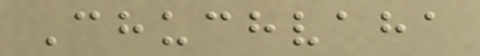Chuchvaha
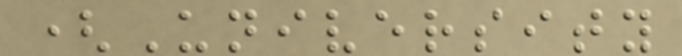(University
